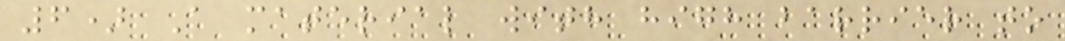6) A material with high barrier to
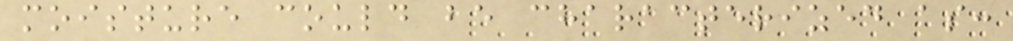moisture could be characterized as:
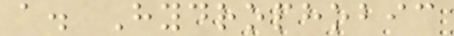a. Hydrophobic
